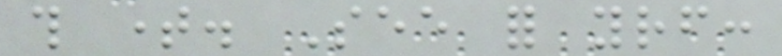this time. See for yourself:
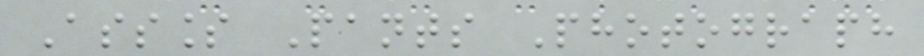Assless Pants Photograph
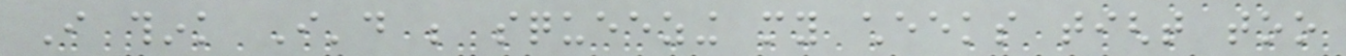I think I'd be squeezing my cheeks tight too
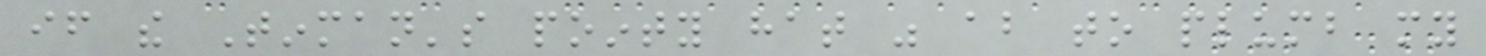if the Tinman's pointy hat was about to plumb my
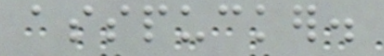asspucker.
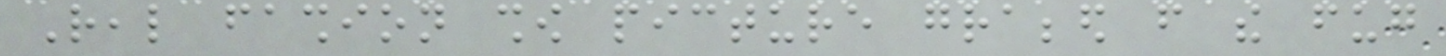Real fashion show picture grabbed from the fug
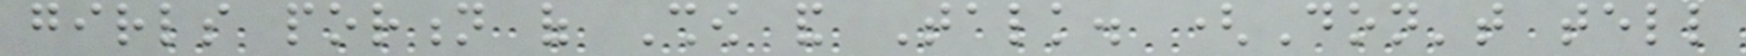girls portion of Show and Talk. (Don't tell
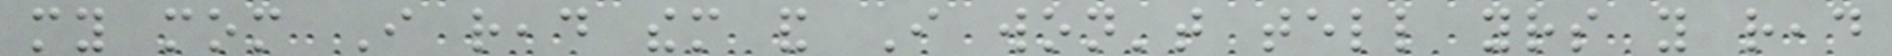my mom I read them and I won't tell yours you read
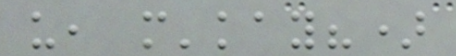us, m'kay?)
